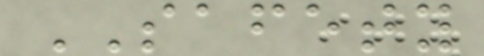SAFETY
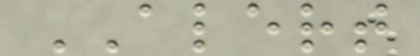ALERT
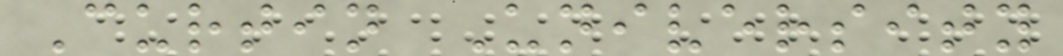Curtin University
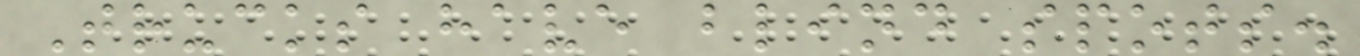Trucks have blind spots.
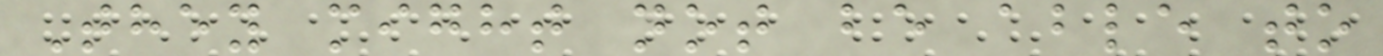They might not be able to
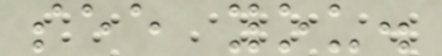see you.
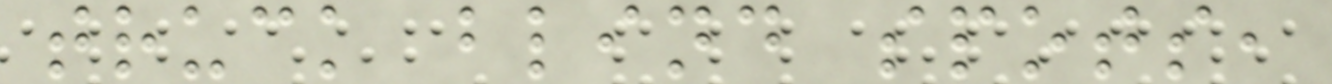truck blind spots,
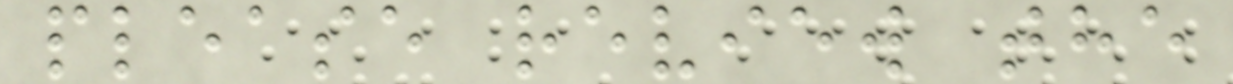please review the
